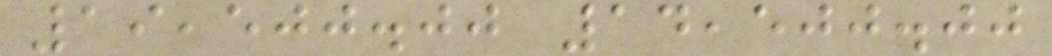19,500.00 14,500.00
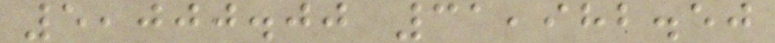5,000.00 31,982.50
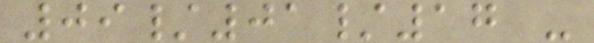09/01/17 -
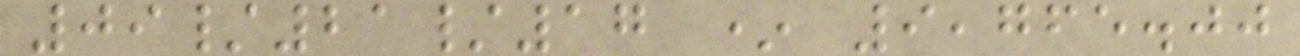09/21/17 * 9,765.00
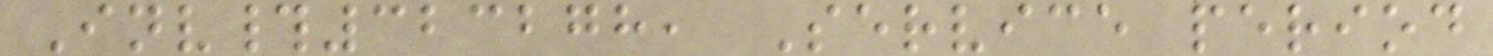Inv#323278, Service period
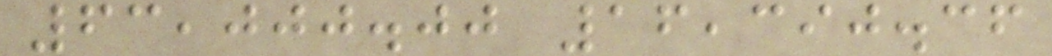63,000.00 16,390.36
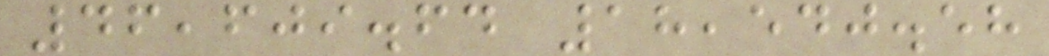46,609.64 18,540.58
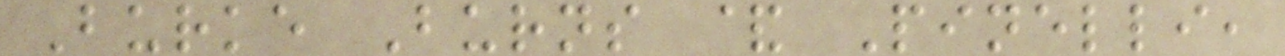Burke Burns & Pinelli,
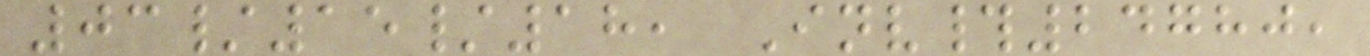03/15/18, Inv#24780,
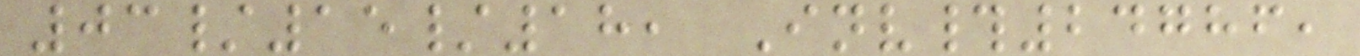03/15/18, Inv#24786,
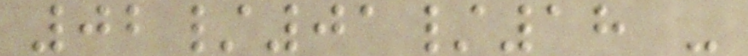02/01/18 -
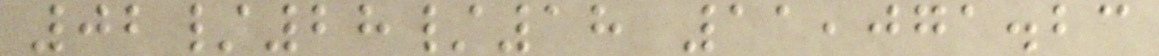02/28/18 11,071.23
